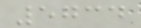5734
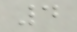4
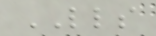LLS
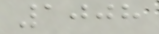1008
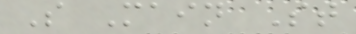S Main St
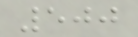500
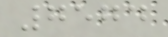7574
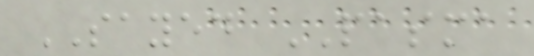SAYED PASMA
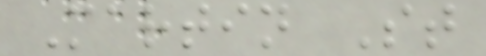Martin St
